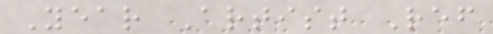Year Artist Ref
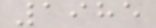1985
